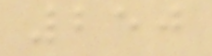250
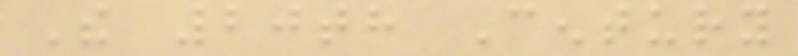The 20th Century
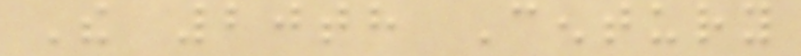The 20th Century
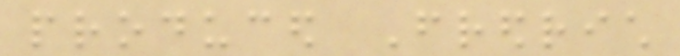produced Fredrich
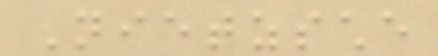Nietzsche
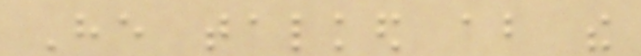He talked about the
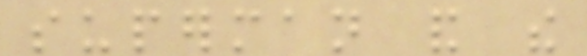superman and the
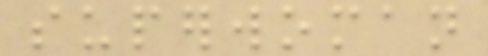superwoman
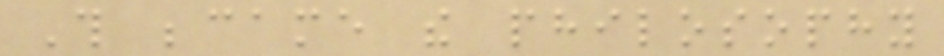This became the philosophy
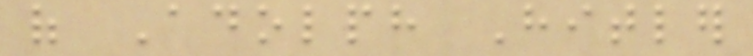of Adolph Hitler
